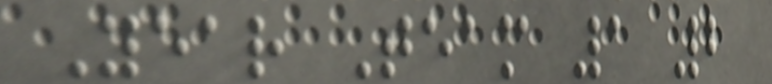Year Team 1 2
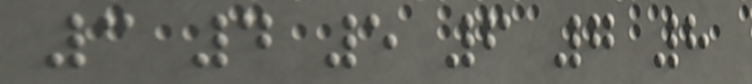3 4 5 6 7 8
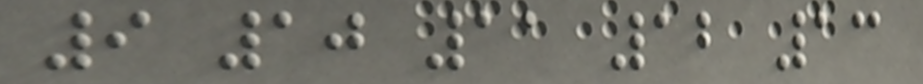9 10 11 12 13
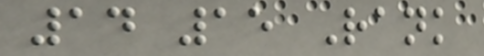14 15 Rank
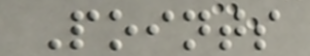Points
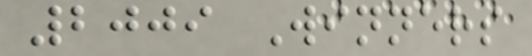2009 Winners
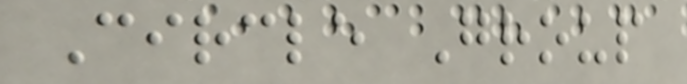Circle Group
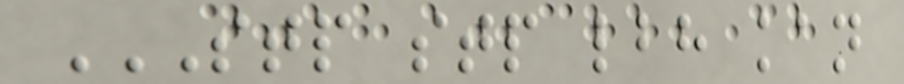STP STP LBH KAN
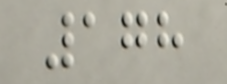178
